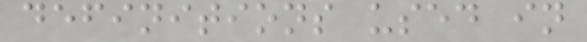definitions used in
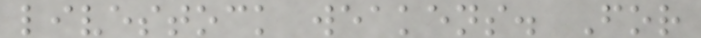livestock weakens. For
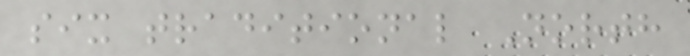six traditional North
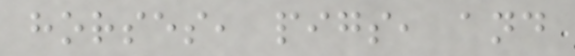horses, pigs, and
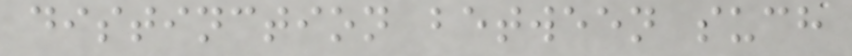distinction between such
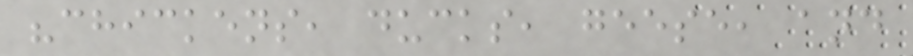"chickens, ducks, geese, and
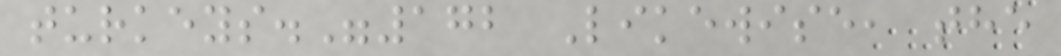turkeys."172 Likewise, the
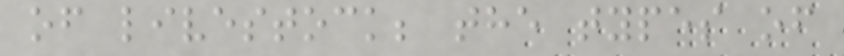of livestock; the types of
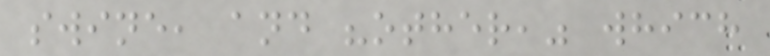swine, and "other," which
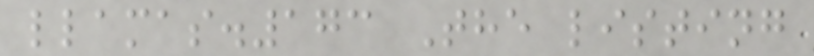llamas.173 The listing
